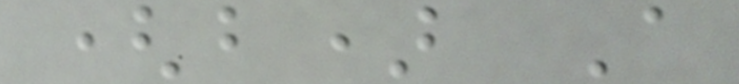(b) A
